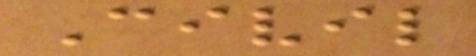Civil
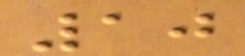10
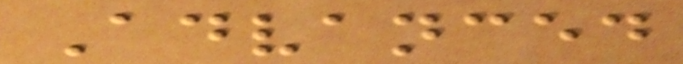Advanced
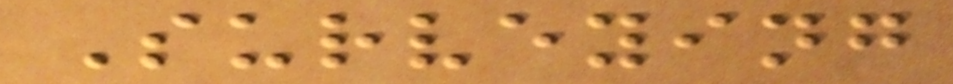Surveying
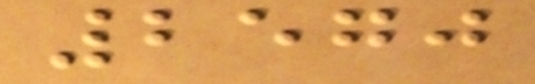2570
